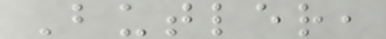Butler,
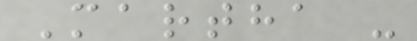Martha -
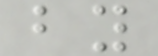by
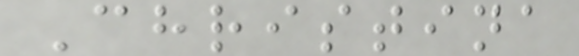Christina
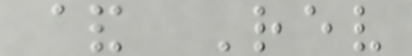& Rev
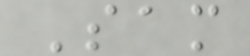Sam
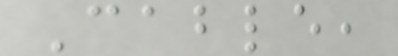Cable,
